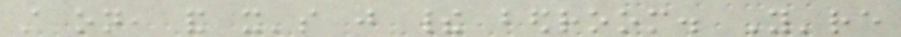still on, and it's just their bedroom. You're
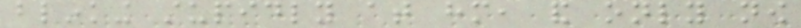blinking stupidly at him, and only now
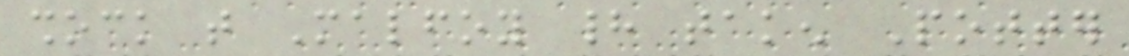shock that Malfoy had taken Potter
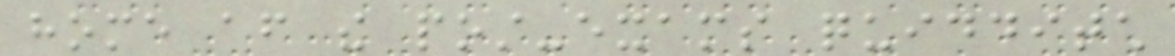home after the post-exams quidditch
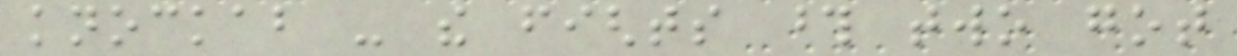knockabout - the fights those two got
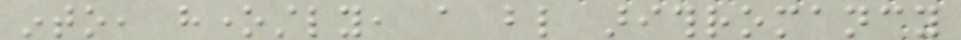into, honestly, a blind arithromancy
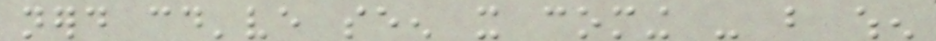nerd could've seen it coming - but when
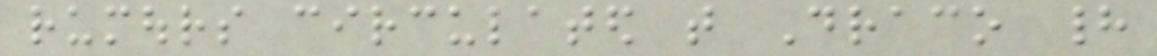rumours circulated that Draco had
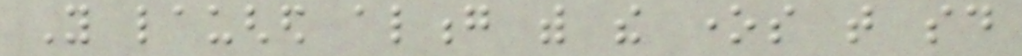You laughed along with the ones that said
